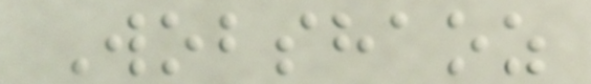Wobshaoz
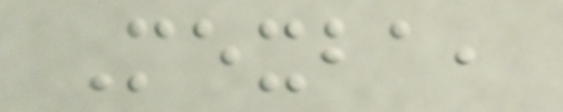Mexba,
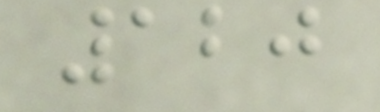120
